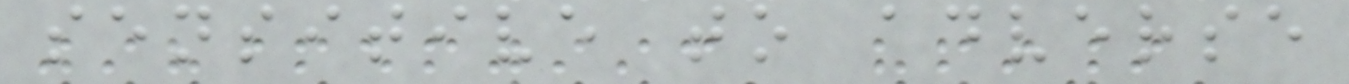sensitive to adverse
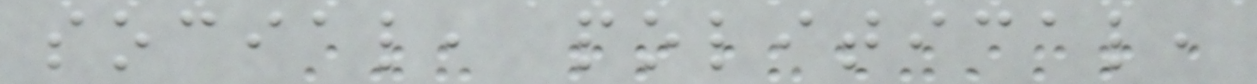social, political,
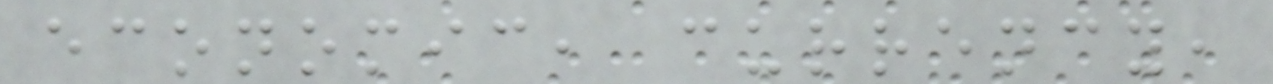economic, currency,
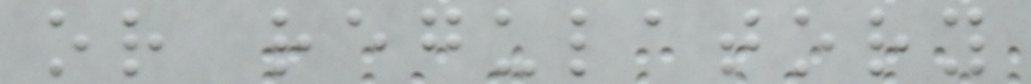or regulatory
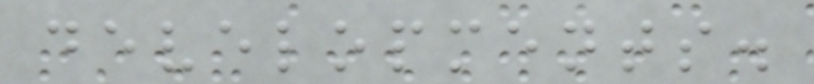developments.
